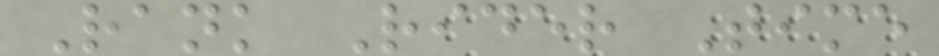Rank Rider Time
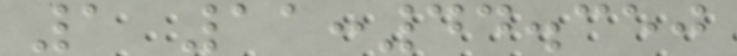1 11:44.350
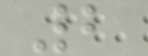2
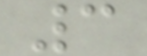3
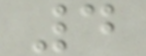4
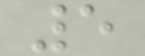5
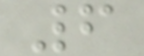6
